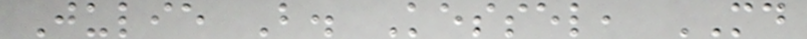Julie B. Kessel, MD
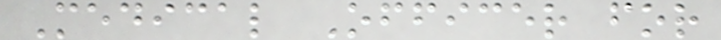Medical Officer for
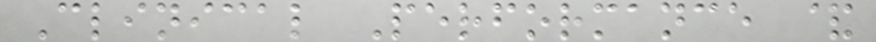Clinical Performance &
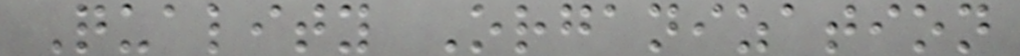Quality Organization
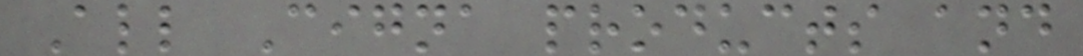All Cigna products and
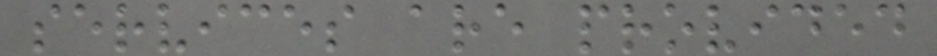services are provided
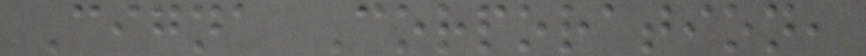Cigna Corporation,
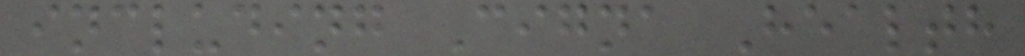including Cigna Health
